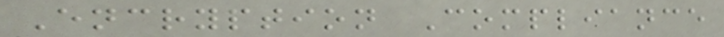Encryption Compliance
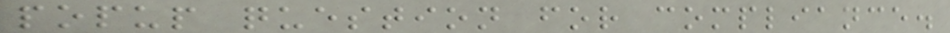popup question for compliance.
